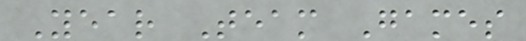Year Team Games
